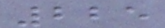225
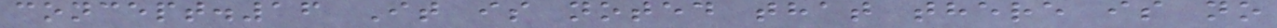concept.16 It is noted that there is no
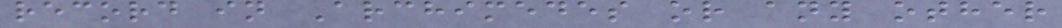record in Archimedes or any other
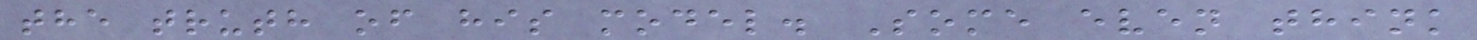the truth of his model. Some even think
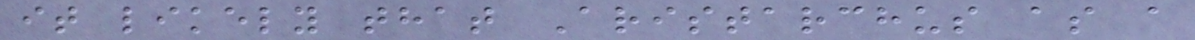it likely that Aristarchus as a
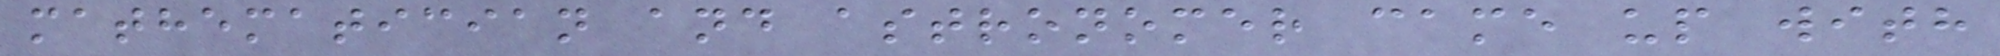mathematician and astronomer came up with
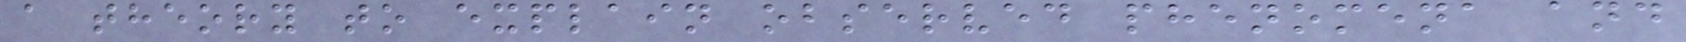a theory to explain observed phenomena and
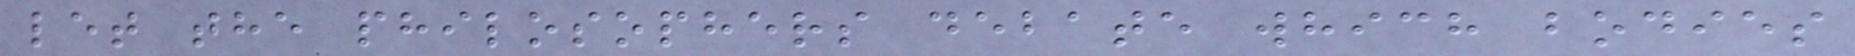let the philosophers debate which bodies
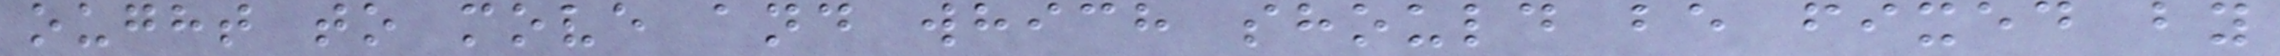ought to move and which should be fixed by
